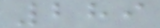289
